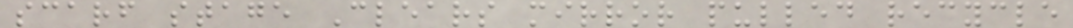scarf stage Clears mirror pulled recycle
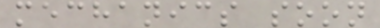mechanics soon
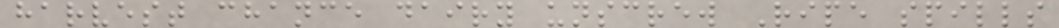harvest chance dairy unscrew Ripe spills
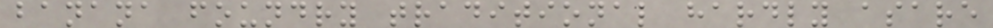banana foundry traditional hardly asare
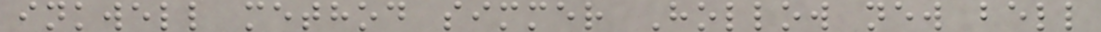inkwell method simmer Hollow new bell
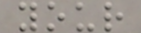your
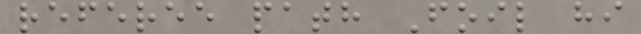referee path Foil hi
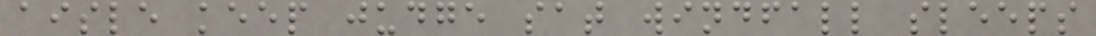aisle keep judge sat windfall sleeps
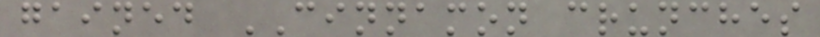gained CINNAMON crunches
